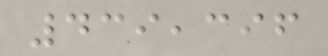439,396
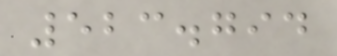523.794
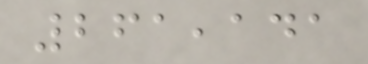261,141
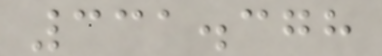331.378
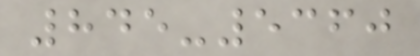845-5360
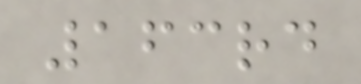163rd
